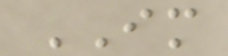IM
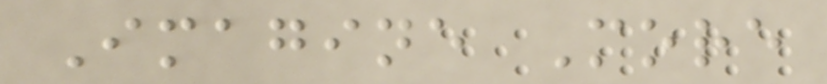Imagine More
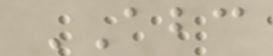ABC
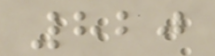820
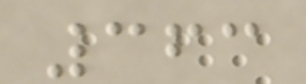363
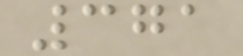371
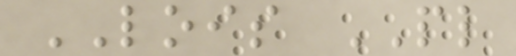LOIS PL
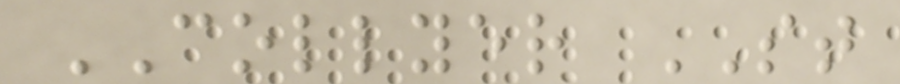COLLYER ST
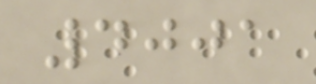4001
